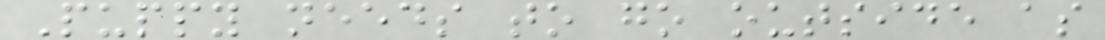Puppy needs to go outside as
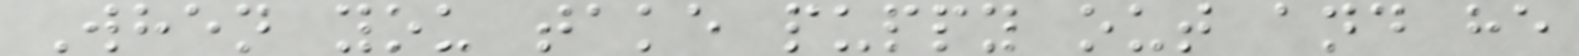When you take puppy out and he
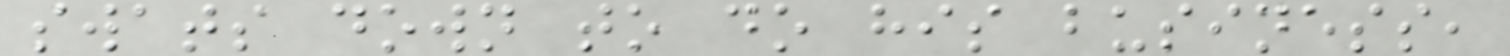swats down to do his business,
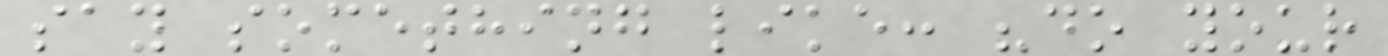say something like: "do your
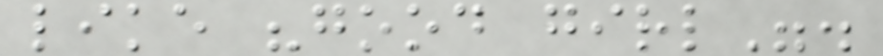like "good girl".
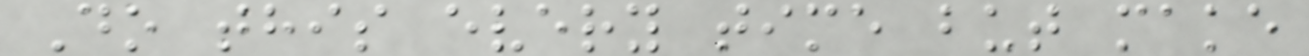Do this every time but make
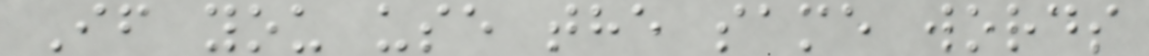If you use the same words
